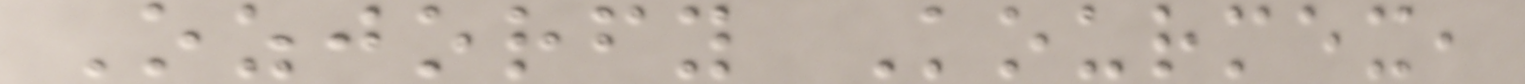Ozjorfy Kourmex,
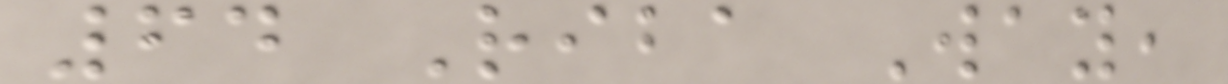64 Riba Way,
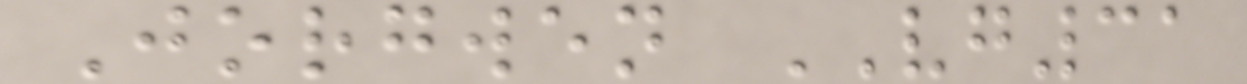Jorgwen VG31
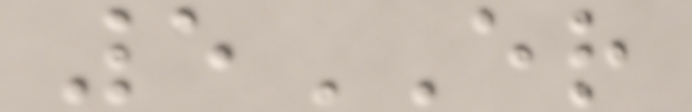5ER
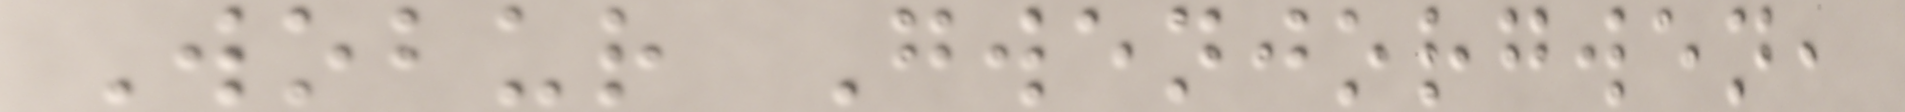Wobur Gwenjorgwen,
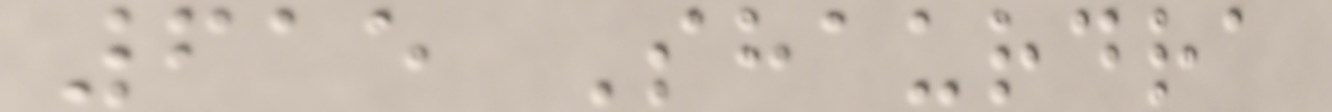615 Shaurdra
